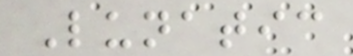Lunatic
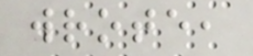wrote,
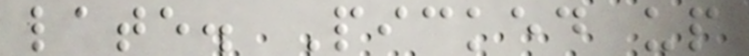late. Picked up
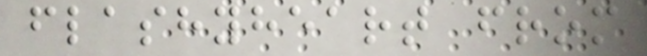flashyheart from
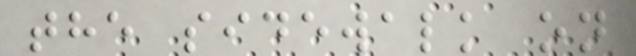the sidewalk on
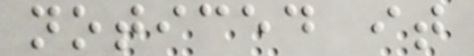noticed it
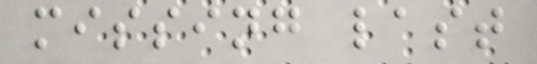missing last
